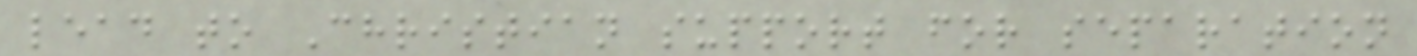lead to Christian support for separation
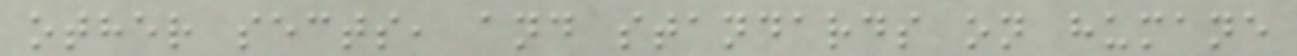other sects, and standards on humane
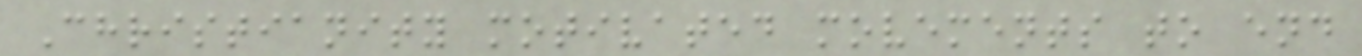Christianity motivated movements to end
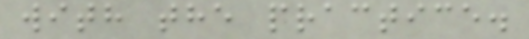with the practice.
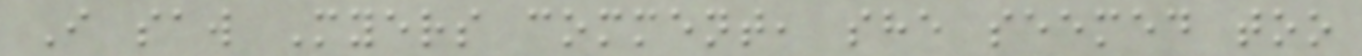I saw Myers comment, she seemed too
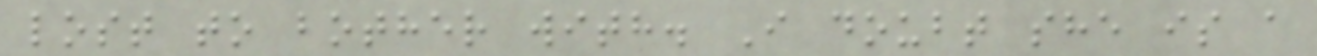lost to bother with. I doubt she is a
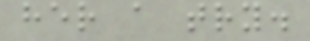her a try.
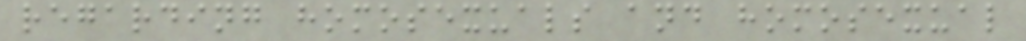regarding homosexuals and homosexual
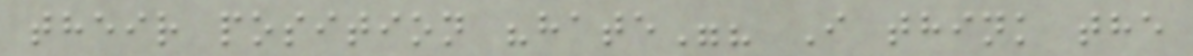their position "hate"? I think the
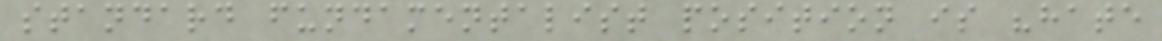standard fundamentalist position is "hate
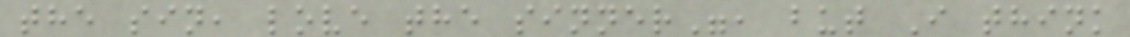the sin, love the sinner", but I think
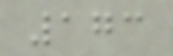173
